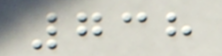738
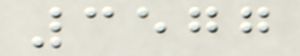3577
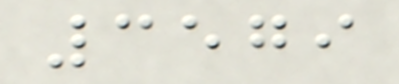3579
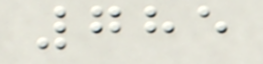785
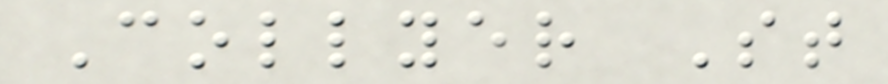Collyer St
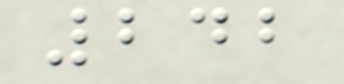242
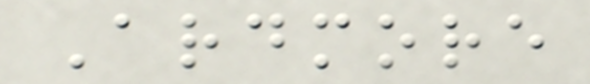Ardmore
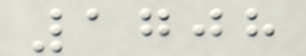1708
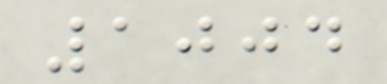1004
